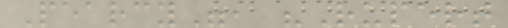Pearcy", "Rupert
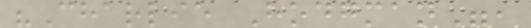"Charlie Hodgman",
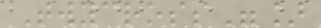Twycross"]
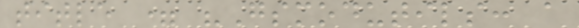title = "Gsmodutils: a
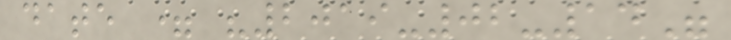date = "2019-02-14"
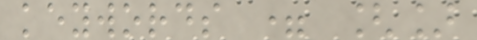keywords = []
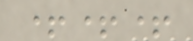+++
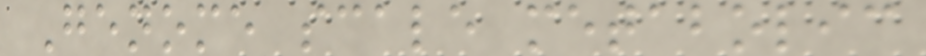Genome scale metabolic
